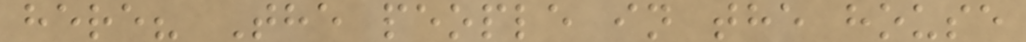here? The people in the house
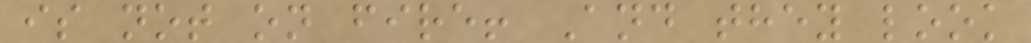is not on fire! And they look
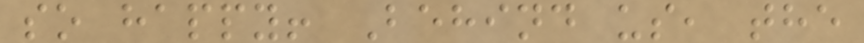so happy! Behind us, the
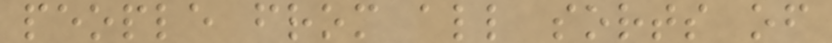people from all sorts of
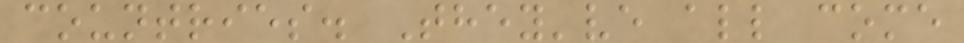countries. They've all come
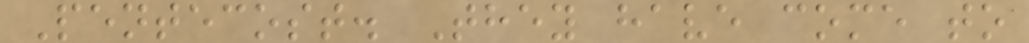Pentecost. They have come to
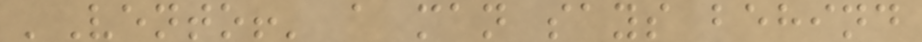'Vento!' a man says behind
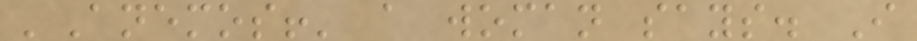'Anemos!' a woman says. I
